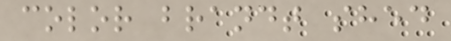color brandt shed
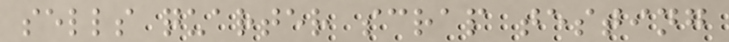sells quarter scrap testing
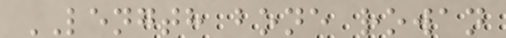LENGTH bone rowan
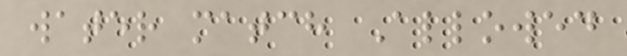water match Allowed
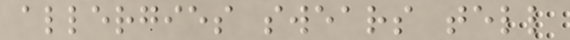allergies swears tell
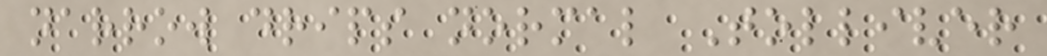narrow drips normal Tolliver
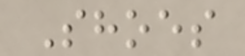Shoes
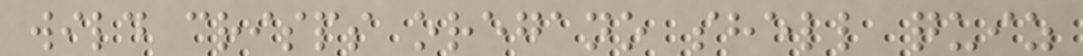wild crisps oregano shell quiz
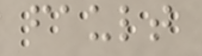fault
